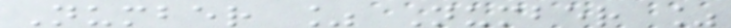Number % Number %
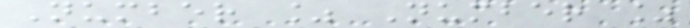Number % Number %
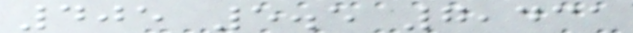405 5.5 7,431
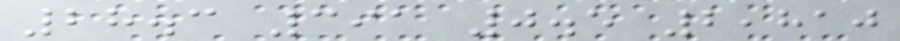28.3 391 0.5 2,810
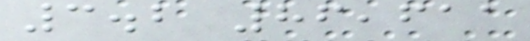3.2 86,611
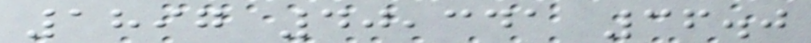1897 40,341 36.0
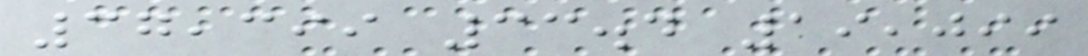37,399 33.4 19,099
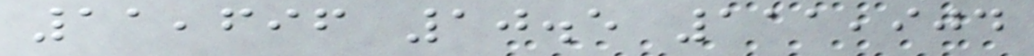11,696 10.5 111,904
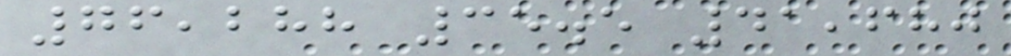76,288 35.5 41,680
